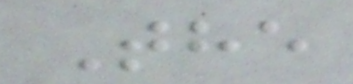The
